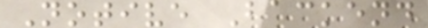Notive Backend
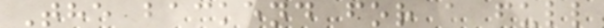The backend for a full
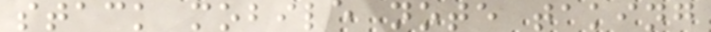stack mobile note taking
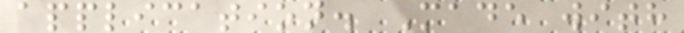application. Made with
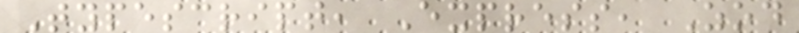Typescript, Express, Zod
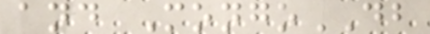and MongoDB
